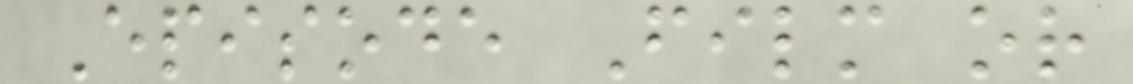Episode Film or
